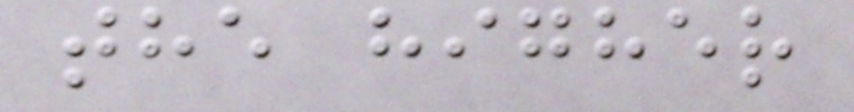the higher
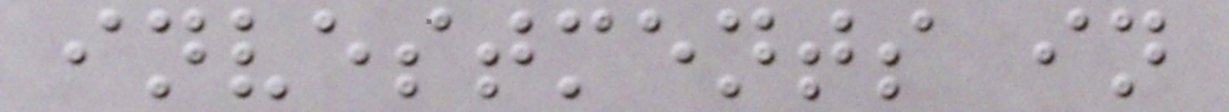investments in
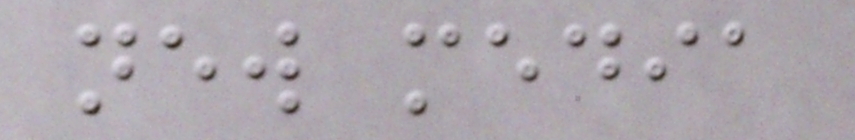new media
